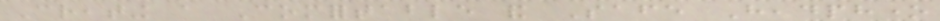Creating a Comfortable and Safe Headphone
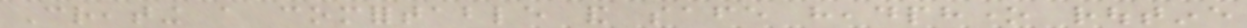Creating a comfortable and safe headphone routine
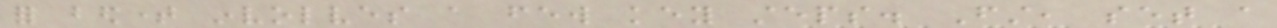for bedtime involves a few key steps. First, set a
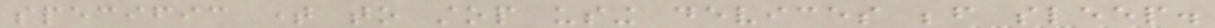specific time to stop using devices before sleep.
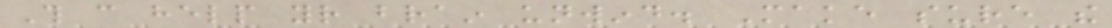This can help your brain unwind. Make sure the
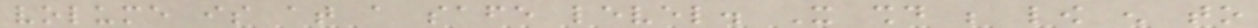volume is at a safe level. It should be low enough to
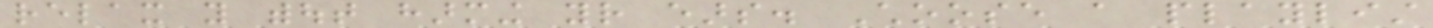relax you without harming your ears. Choose a playlist
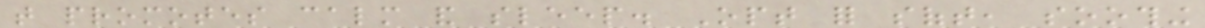that promotes calm and sleep. Opt for soft, soothing
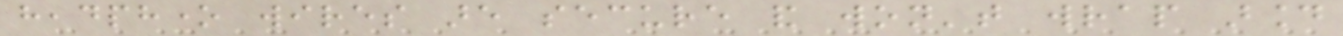headphone wires are secure and won't wrap around
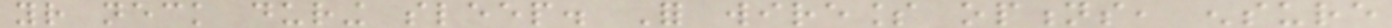your neck during sleep. For wireless options, ensure
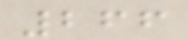266
